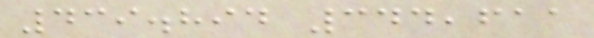439.894 344,611
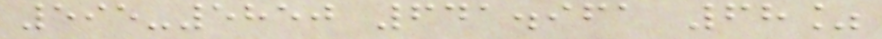595-5850 641.961 68%
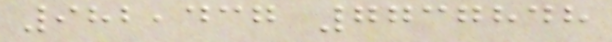982,437 7737848
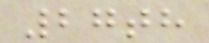27th
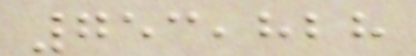753,828
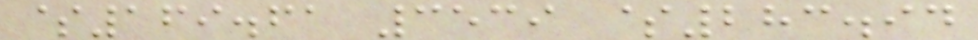$169.61 3539 $283.94
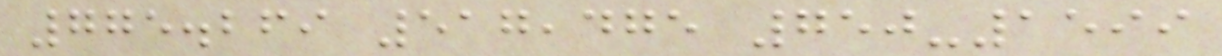775.269 517,475 750-1599
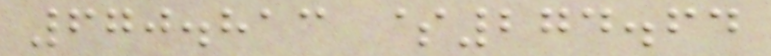670.813 $274.64
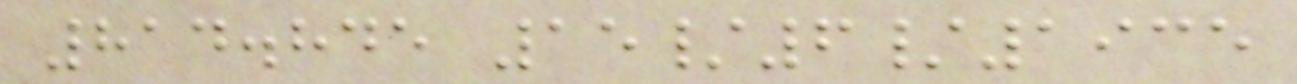814.845 15/6/1935
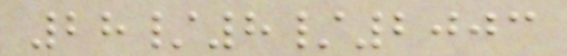28/8/2003
